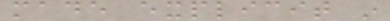made explicit in
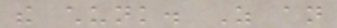the chunk. As an
